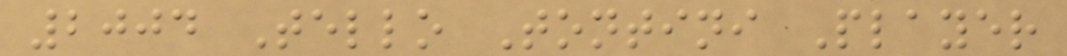2004 Tello Tontini Player
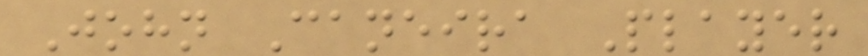John Caneira Player
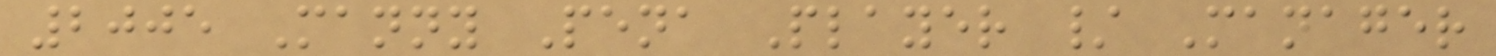2005 Manny Pena Player / Manager
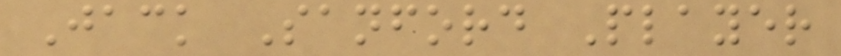Jack Sanford Player
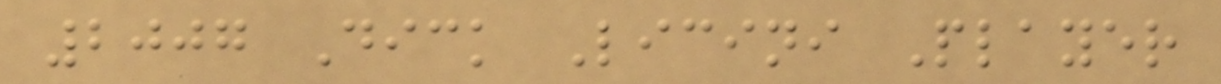2007 Dick Licini Player
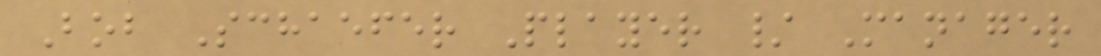Bob Schaefer Player / Manager
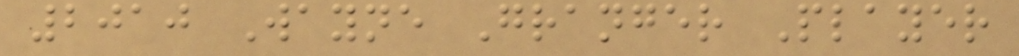2010 Wayne Granger Player
